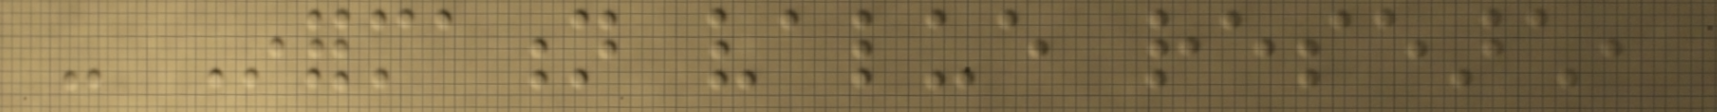- Information value research,
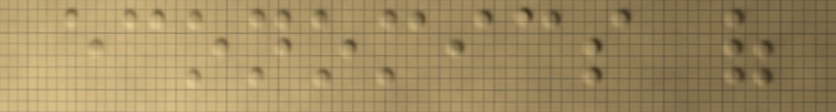economics of
